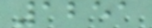1251
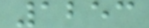1253
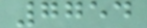7754
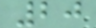20
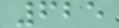625
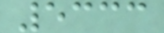5333
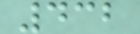432
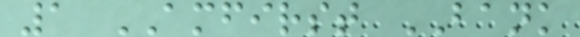1 AMFIRST BANK
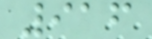916
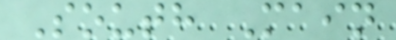South Main
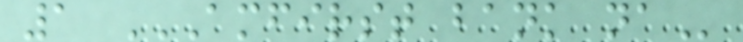1 AMFIRST BANK NA
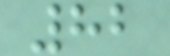82
